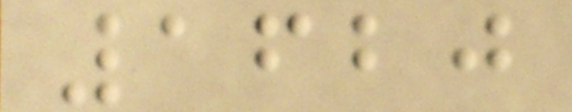1620
